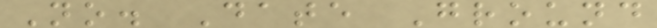No. Date Ground
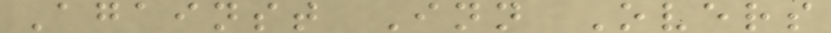Against Inn Overs
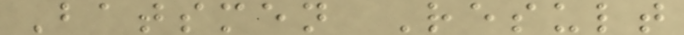Batsmen Result
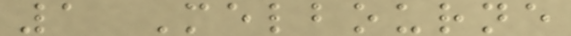1 Melbourne
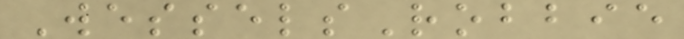WesselsRobbie
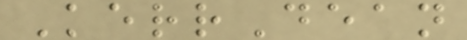KerrDean
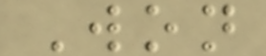Won
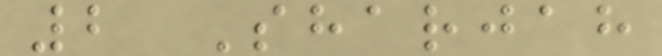2 Sharjah
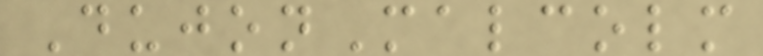DujonMalcolm
